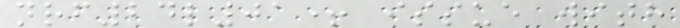nrf24l01+ issue with
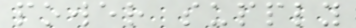power supply
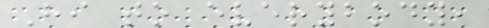Hi to everybody,
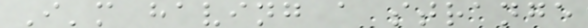I'm having a strange
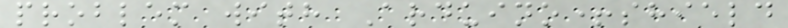problem with Arduino+shield
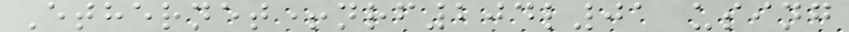Ethernet+nrf204l01 using
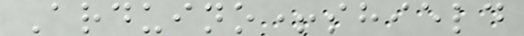Arduino+shield
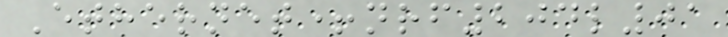Ethernet+nrf204l01
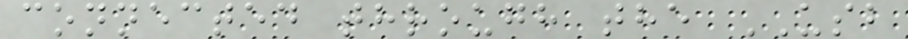connected through the USB
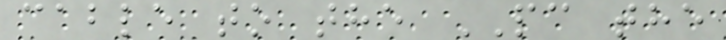cable to the PC the
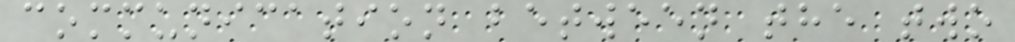communication between the two
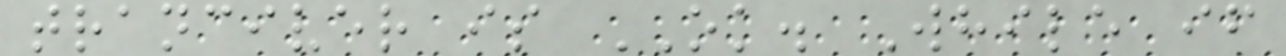tranciver is OK. While if
